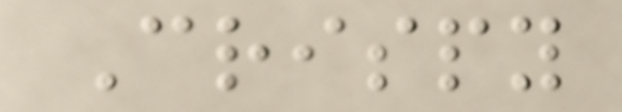Crispy
